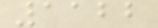1122
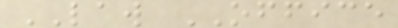LAW OFFICE
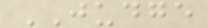JUDGE
